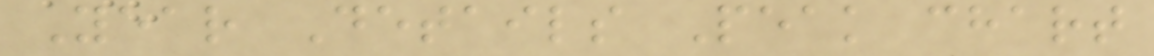Year Details Peak chart
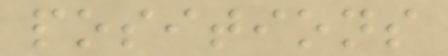positions
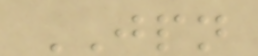JPN
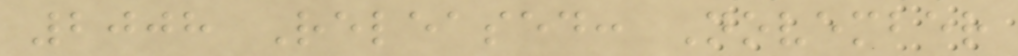2008 Released: November
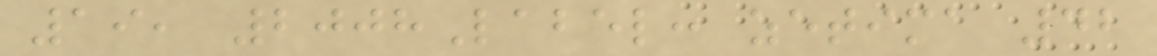19, 2008Label: zetima 42
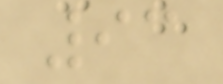93
